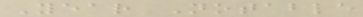Year Notable
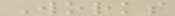Works
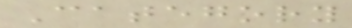Category
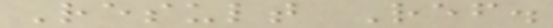Result Ref.
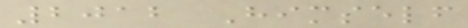2012 Himself
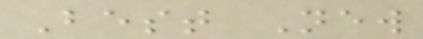Best New
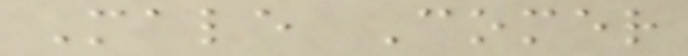Male Comer
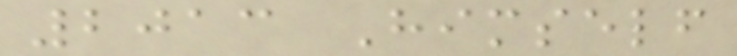2013 Himself
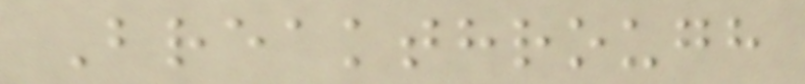Breakthrough
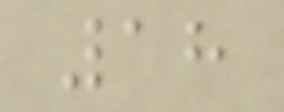18
